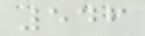546
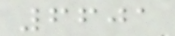6601
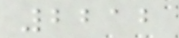2212
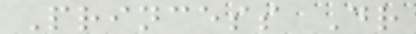Princess Dr
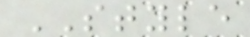STYLE
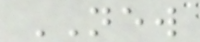NEW
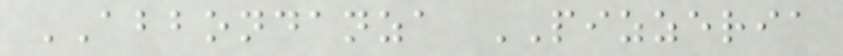ABBONDANZA PIZZERIA
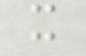x
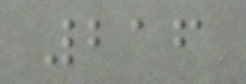216
